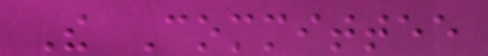The Committee
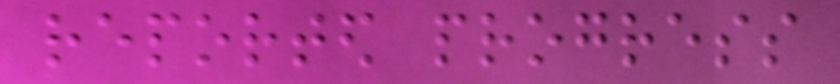reported progress
